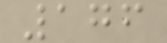176
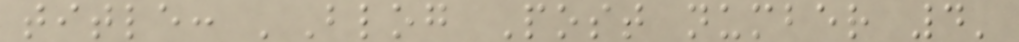title: 'Blog Post number 4'
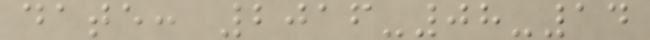date: 2016-08-14
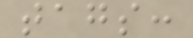tags:
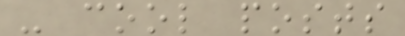- cool posts
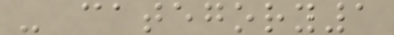- category1
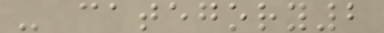- category2
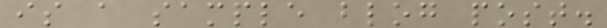is a sample blog post.
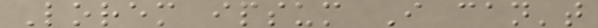Lorem ipsum I can't
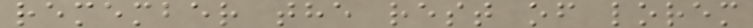remember the rest of lorem
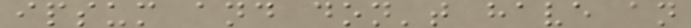ipsum and don't have an
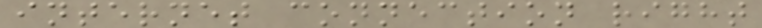internet connection right
